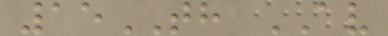15TH AV
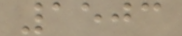1503
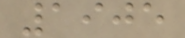1905
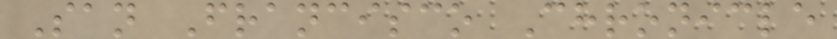San Francisco Chronicle
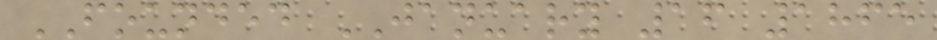FOUNDED JANUARY 16 1865
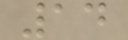14
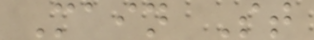Main St
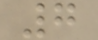7
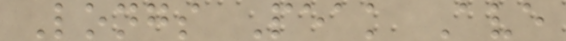Longs Peak Ave
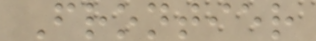Frontier
